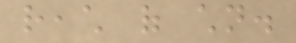reach of children.
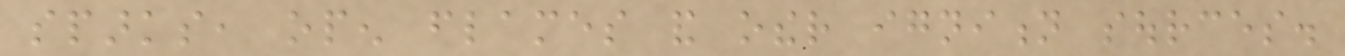sparks, open flames and other ignition sources.
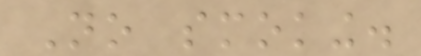No smoking.
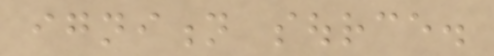ignition source.
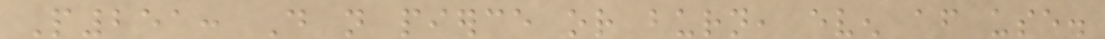P251: Do not pierce or burn, even after use.
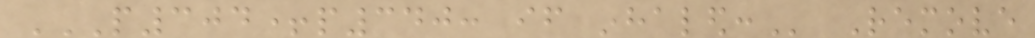P304+P340: IF INHALED: Remove
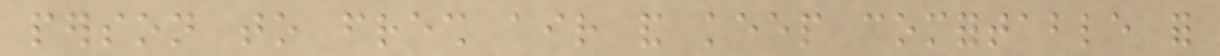person to fresh air and keep comfortable for
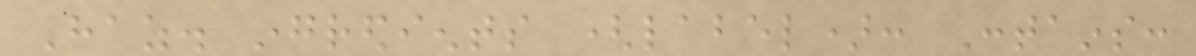Haz. ingredients (label): Contains:
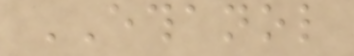ETHANOL
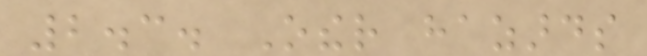2.3. Other hazards
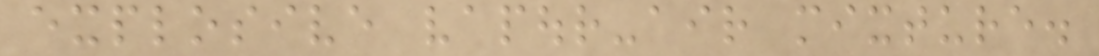explosive vapour-air mixture.
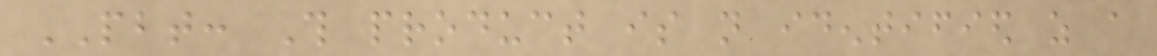PBT: This product is not identified as a
